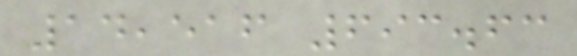14,516 693.63
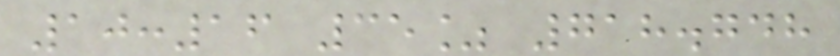10:16 35% 718.748
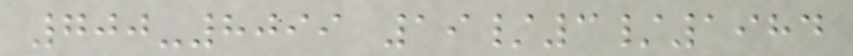700-8099 19/3/1984
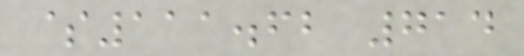$111.62 714
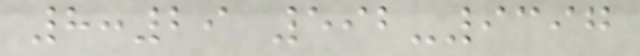8:29 592-9397
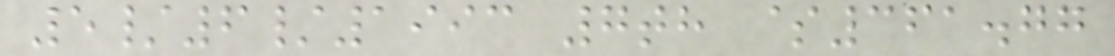5/6/1993 7th $361.77
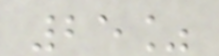25%
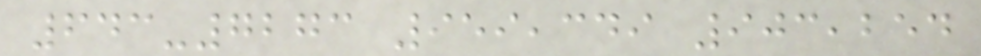643-7273 959,349 903,254
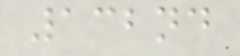132nd
